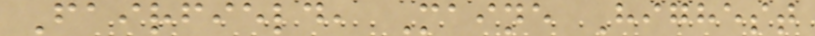Fairfield, Maine Highest
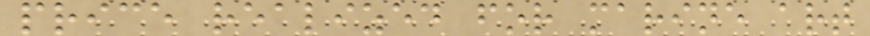price realized for marine art
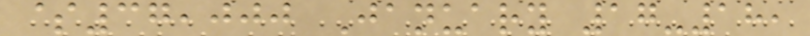$37,000 January 17-18,
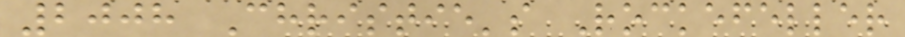2008 Christie's Rockefeller
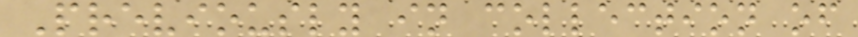Previously in collection of
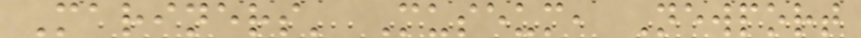Mariners' Museum, Newport
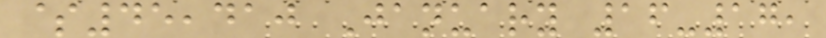$45,410 January 16-17,
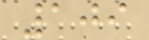109
